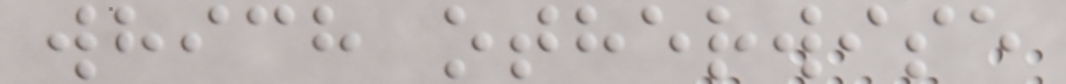which otherwise
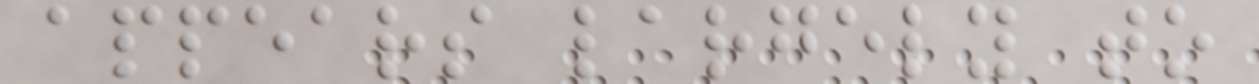appears largely to
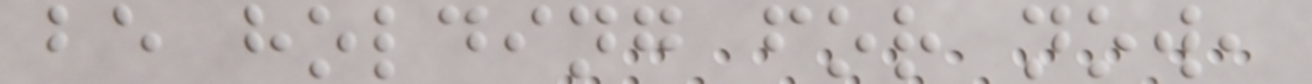be holding for now,
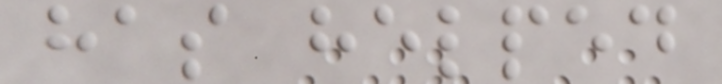has helped
